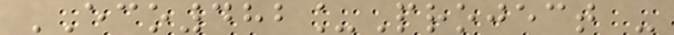ECO482_Project -
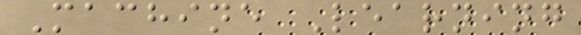Machine Learning
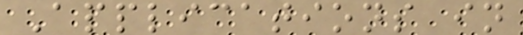Applications in
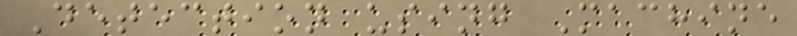Detection using Machine
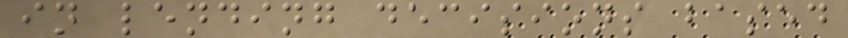in lending decisions based
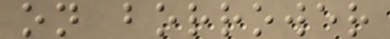on borrower
